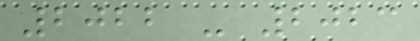2022 - 2023
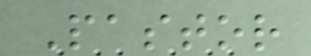Pastor
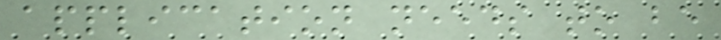application needs to be
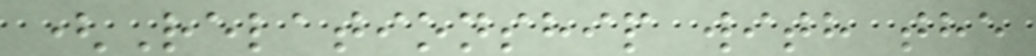(Relationship with the
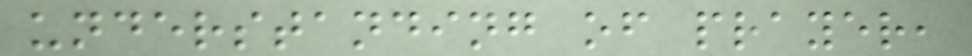understanding of prayer,
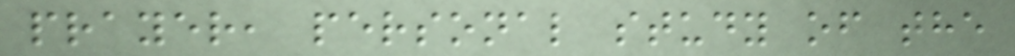prayer, personal study of the
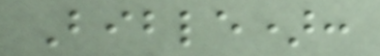Bible):
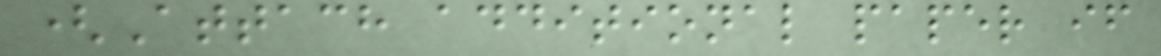(Attach additional paper if
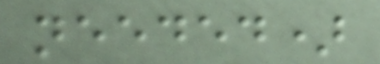needed)
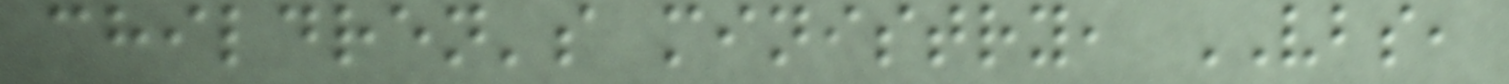children's ministry, VBS,
